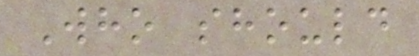Who should
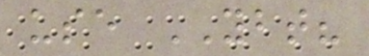use YBT?
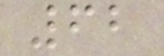62
